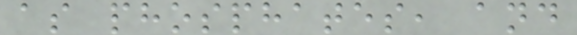as phosphates, and
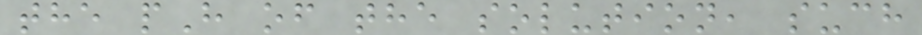the pH of the solution, such
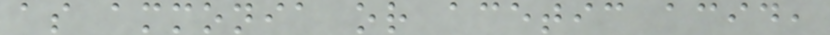as ammonia or acetic acid,
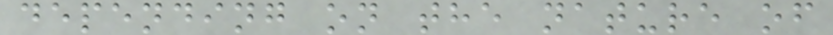depending on the nature of
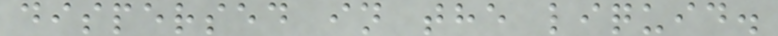dispersed in the liquid.
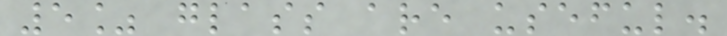5% glass are useful.
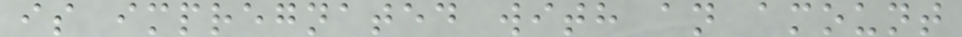is impregnated with an amount
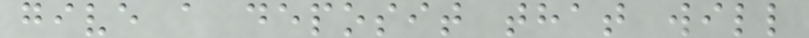give a deposit that will
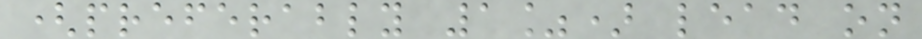(preferably 1%) lead on
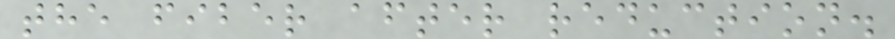the fiber after reduction.
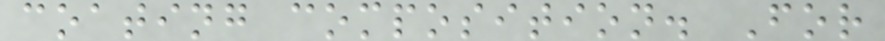coating composition. For
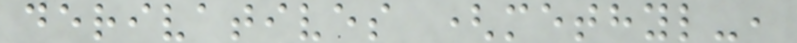derivatives (methyl-,
